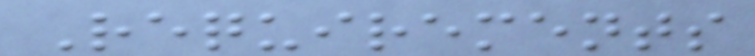Requirements
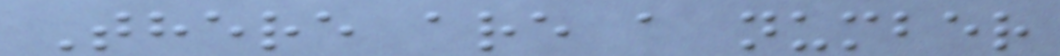There are a number
